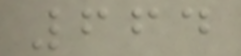664
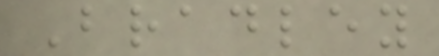Bradley
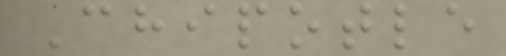Chipotle
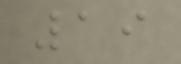19
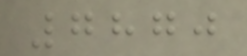7870
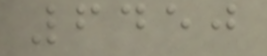6450
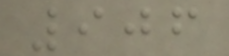906
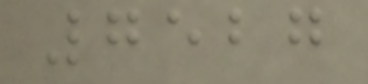7527
